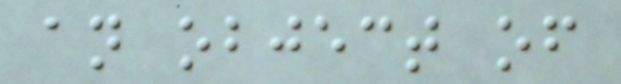an object of
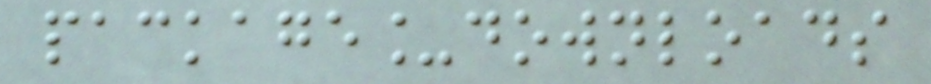package_downloads
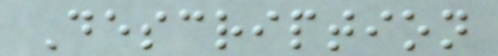Description
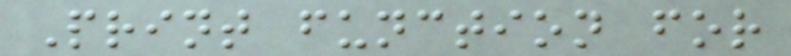Print function for
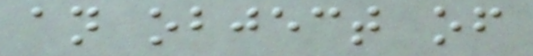an object of
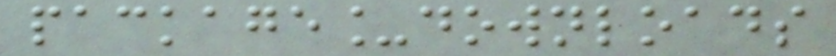package_downloads
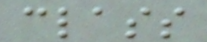class
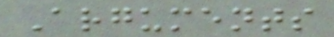Arguments
